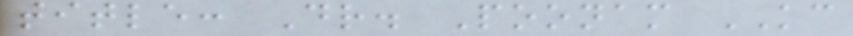title: Dr. Poonam KC
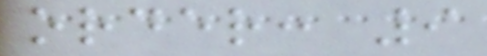order: 9
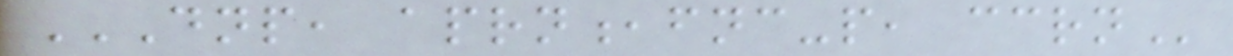DNP, APRN,FNC-P, CCRN
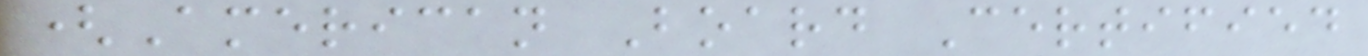(American Board Certified
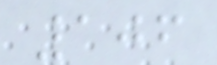106
